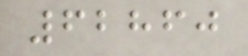62860
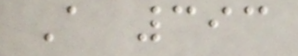A 393
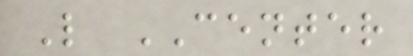L CENTER
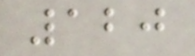120
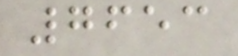7653
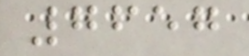7657
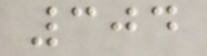304
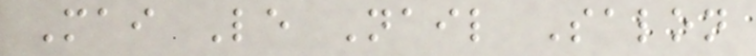Mai Le Nail Salon
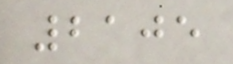2105
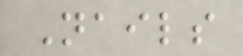Nails
